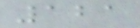121
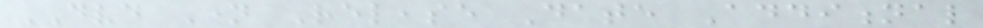DVD Name Release Date Additional
